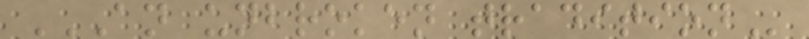AN UNBROKEN TRADITION
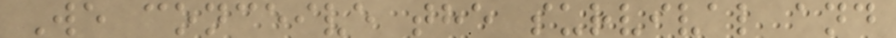We conceive the survival and
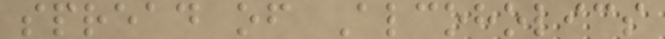spread of Alcoholics
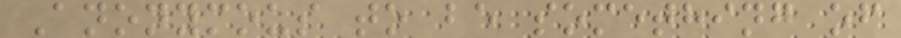Anonymous to be something of
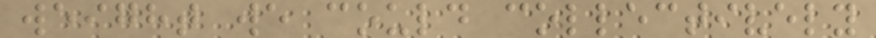weight we could collectively
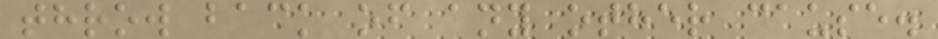throw back of any other cause.
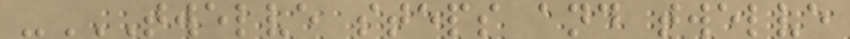-TWELVE STEPS AND TWELVE
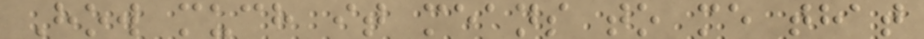How much it means to me that
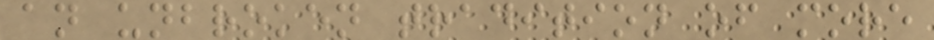an unbroken tradition of more
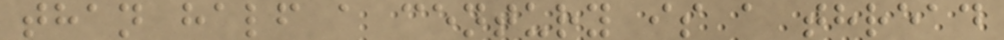than half a century is a thread
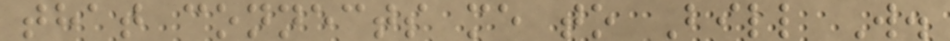that connects me to Bill W.
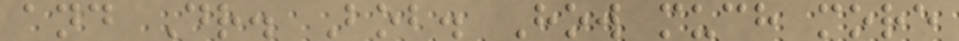and Dr. Bob. How much more
